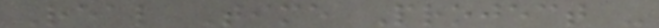Real Time Project -
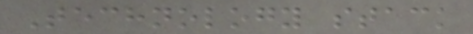Technology stack
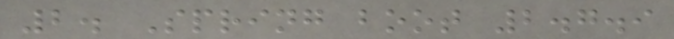2. Spring boot 2.7.9
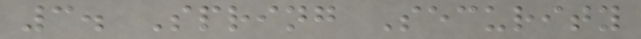3. Spring Security
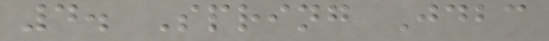4. Spring Jdbc
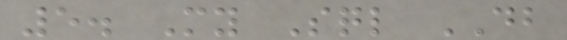5. My Sql DB
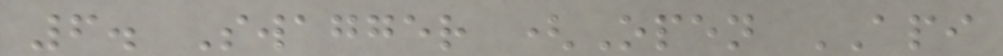6. Swagger (Open API
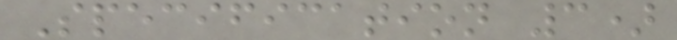Specification 3)
